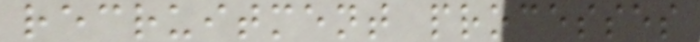recruitment processes
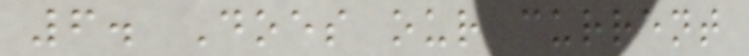6. Does our current
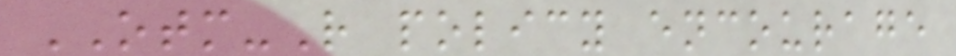OTM-R policy encourage
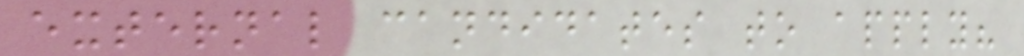external candidates to apply?
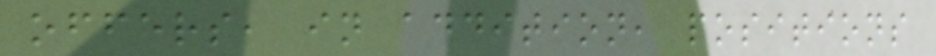offers, in addition, positions
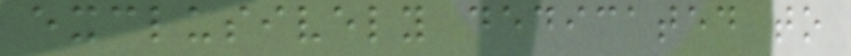exclusively dedicated to
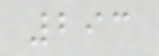293
